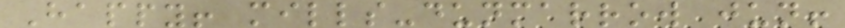Happy! mills-dunmarrow jun!
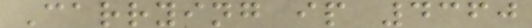Carrying ip 4360
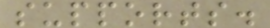supports.
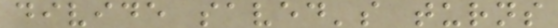divide saved's turns
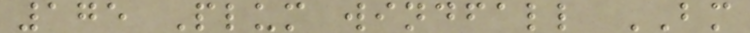175 Plum windfall BM
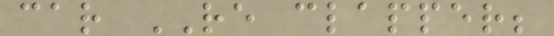car RE clapper;
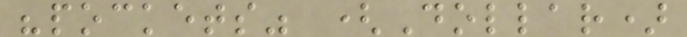"pockets" (Dollar)
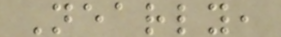Nearly,
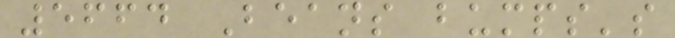5664 Beans bumps's
